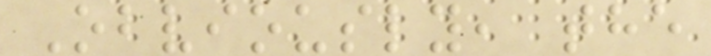Obviously, the
